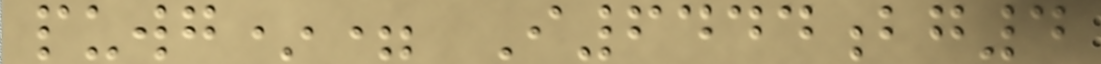puwg*= I6444bg4
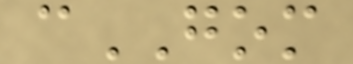cGOM
